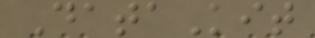DataKit
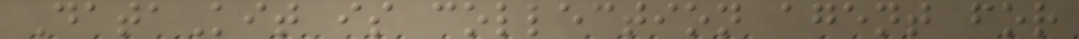DataKit is collection agent for
